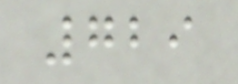729
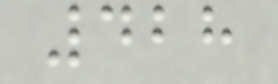428
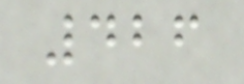426
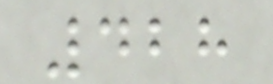428
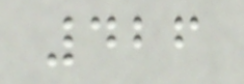426
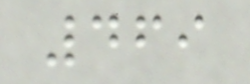469
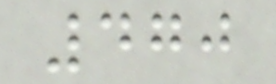470
